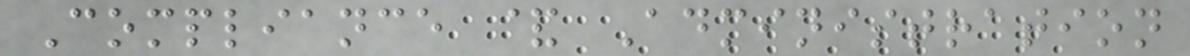Compliance & Administration
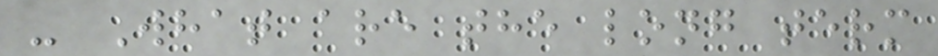- What are the long term
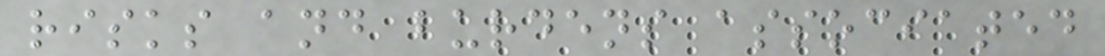risks and burdens associated
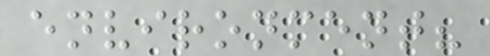environment?
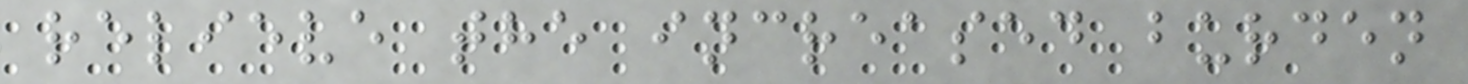relieve the increased burden
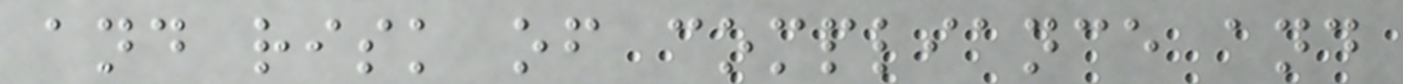and risk of compliance and
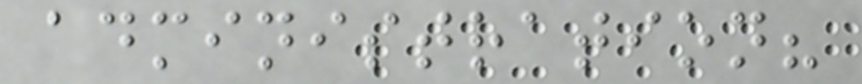administration?
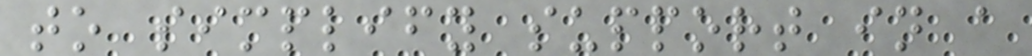to simplify support in a
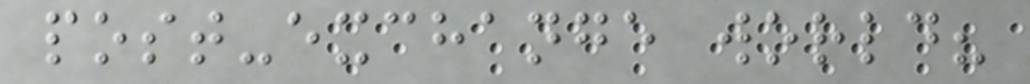post-exchange world?
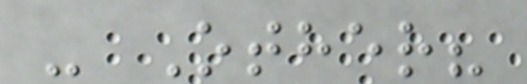- Other?
